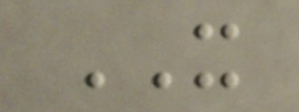IT
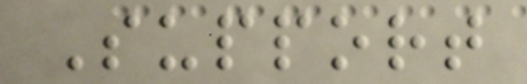Support
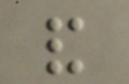and
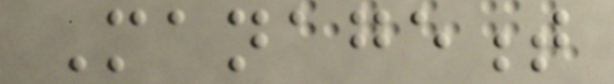Management
